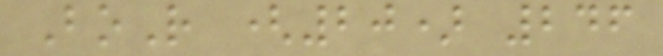BoR (20) 246
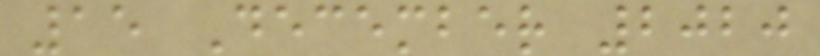15 December 2020
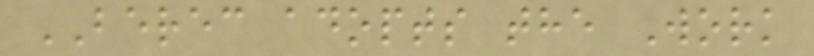BEREC adopts the Work
